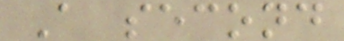A second
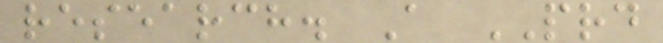research. A PRD
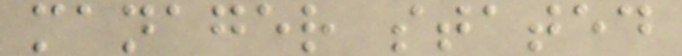manager stated
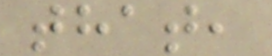that,
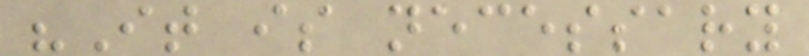"It is necessary
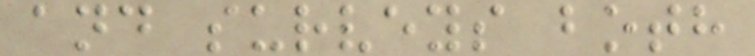and surveys both
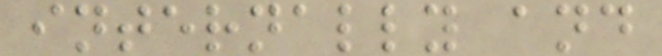internally and
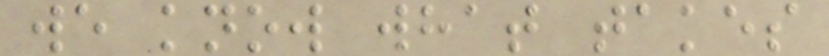we know what takes
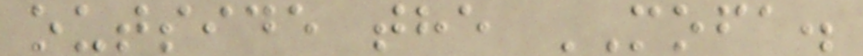outside the MOFA.
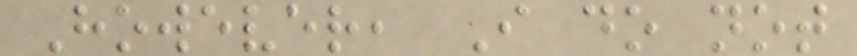However, I do not
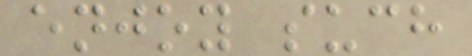enjoy such
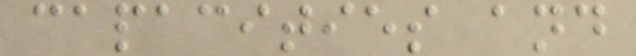capacities and
